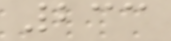233
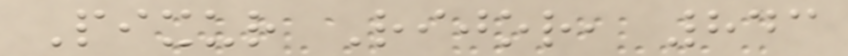Pixur Rijor, 843
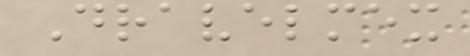Dravelmex
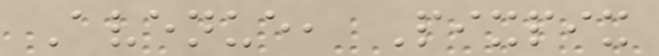Avenue, Pixpix
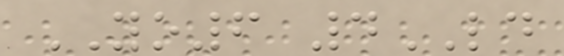YO6 4LD
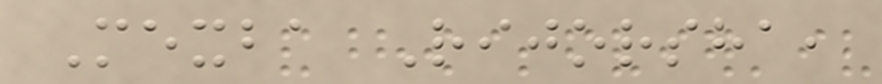Mexba Rijorsha,
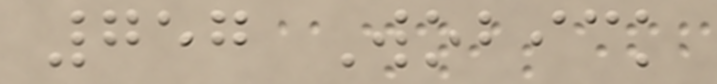757 Wobick
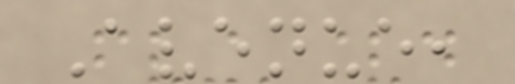Avenue,
